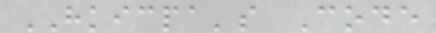HKICPA's Code
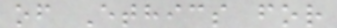of Ethics for
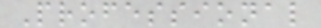Professional
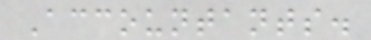Accountants.
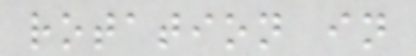rotation in
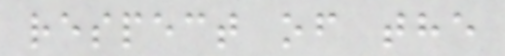respect of the
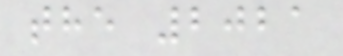the 2021
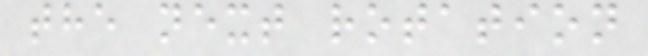the next rotation
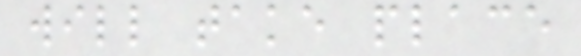will take place
